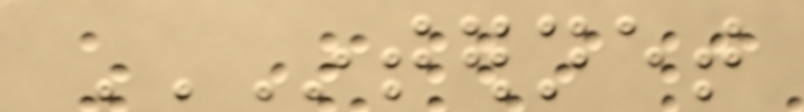INTERNET
